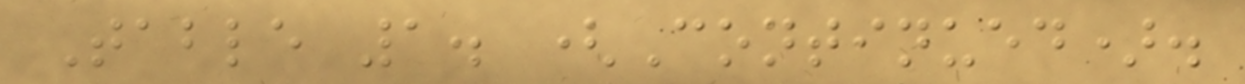Table 1. (Continued).
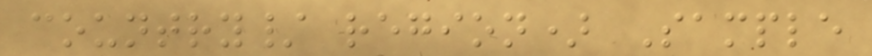country/ region) Sample
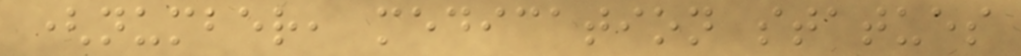(number, medication statues
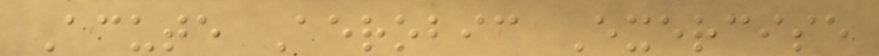Acute Aerobic Exercise
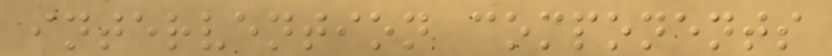intervention components
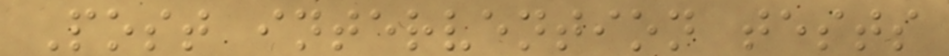Post intervention tests
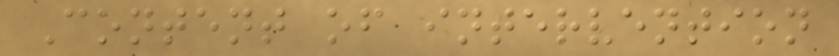Content of intervention
